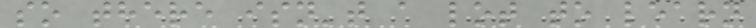so there isn't a lot to learn
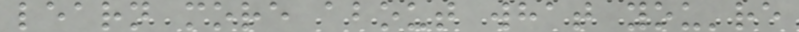learn more about what you're
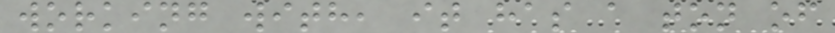working with, it has a ton of
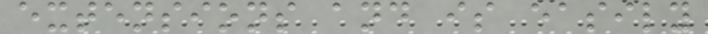extensions and is easily
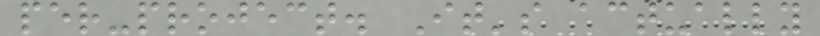per-project. It's actually
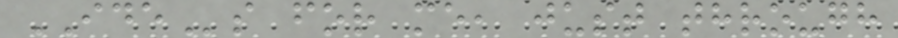IDEs for me, just through
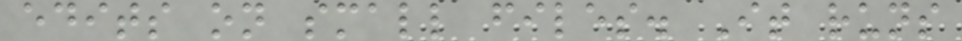edits on small files. It runs
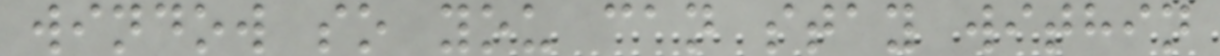window so you can stay within
